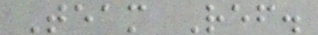Team Ref.
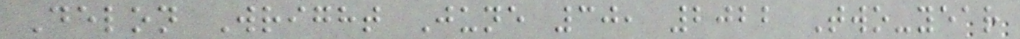Delon Wright June 30, 2022 Two-year
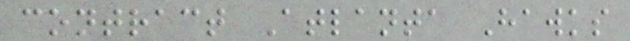contract Atlanta Hawks
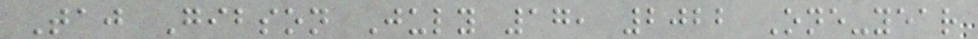Taj Gibson July 17, 2022 One-year
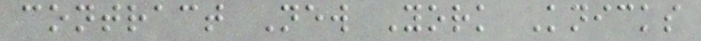contract New York Knicks
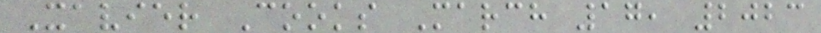Xavier Cooks March 17, 2023
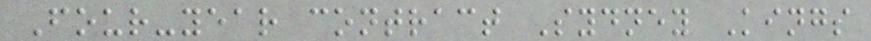Four-year contract Sydney Kings
